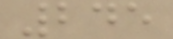245
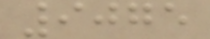9075
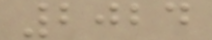2024
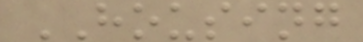HOUSING
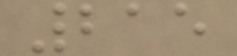215
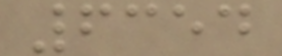6354
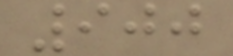900
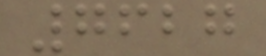7627
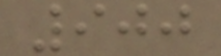900
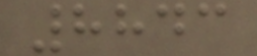8843
